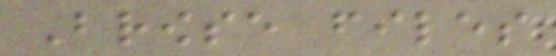Browse files
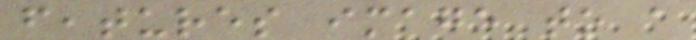features image to a
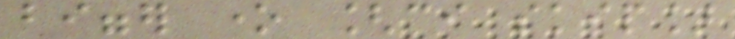bigger one [ci skip]
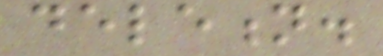deletion.
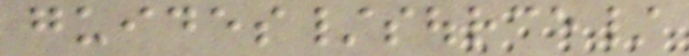guides/source/
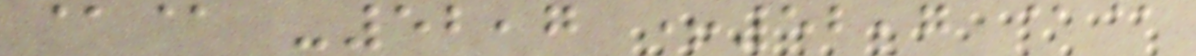@@ -52,7 +52,7 @@
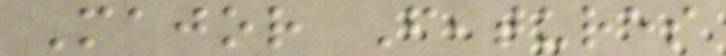Major Features
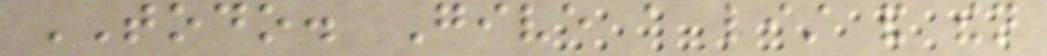TODO. Give a list and then
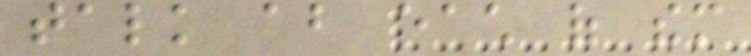talk about each of them
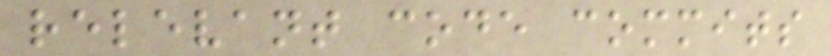relevant code commits
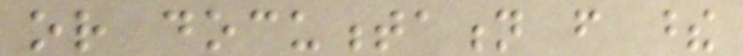or documentation from these
